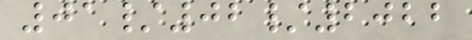01/02/2022
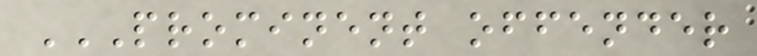PROMINENT OFFENDER
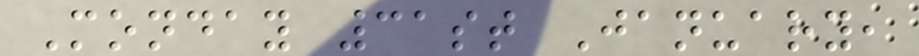Monday 31st January,
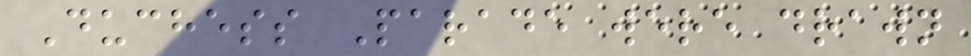Duchess Parade were drawn
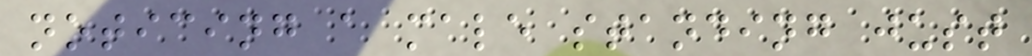noticing a male standing just
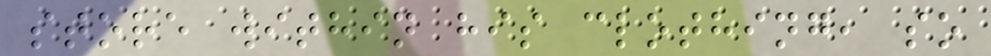store within his clothing, so
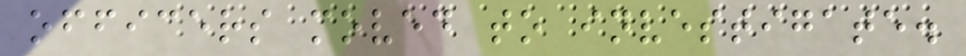officers moved to investigate.
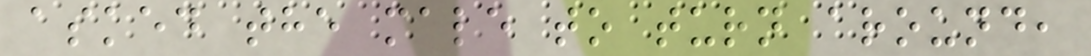asked the male to turn around,
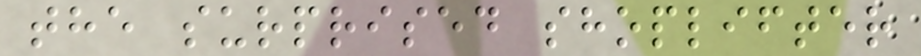the surprised shoplifter
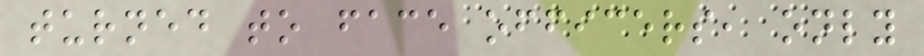turned to face officers, only
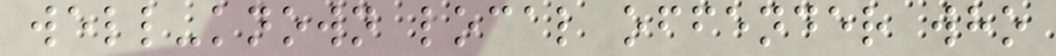well-known local offender who
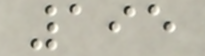195
